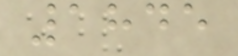1845
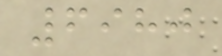6980
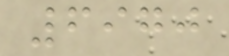6970
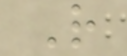R
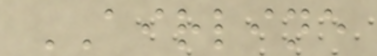AIRLINE
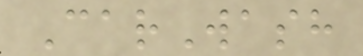CarWash
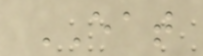EAT
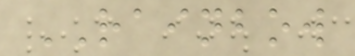RAINBOW
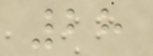28
